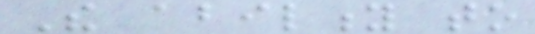The ability to
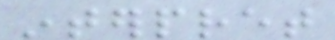interpret
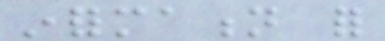information for
